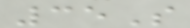35S
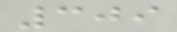309
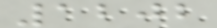1202
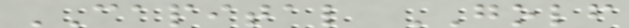CAPITAL GOLF
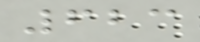623
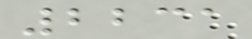2231
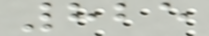825
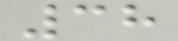38
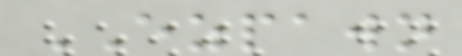EZPAWN
